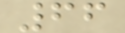66
